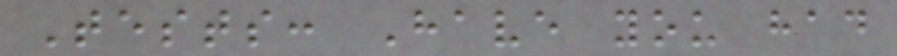Tests: Have you had
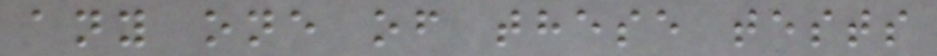any one of these tests
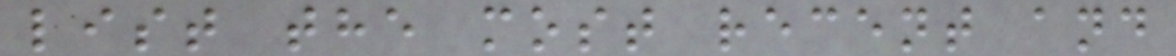list the most recent and
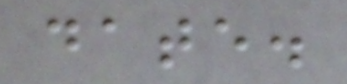date.
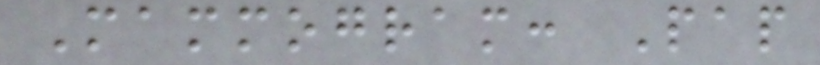Mammogram: Pap
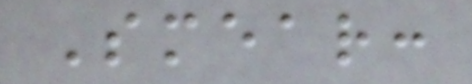Smear:
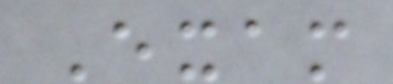Exam
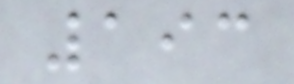193
